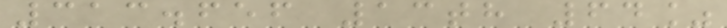313.656 13th 64%
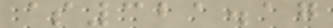$321.17
